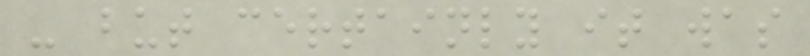- but certainly it was
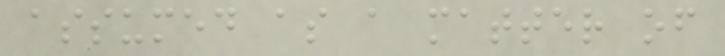assumed as a matter of
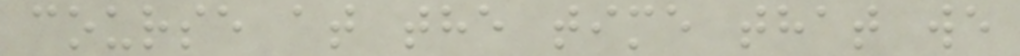course at the time that we
